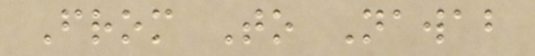From To Nawab
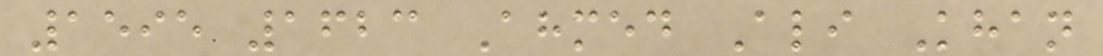1595 1623 Ahmed Ali Khan
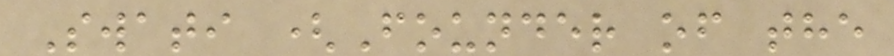Swati (Founder of the
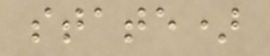state)
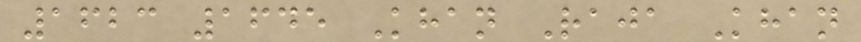1623 1645 Khan Raja Khan
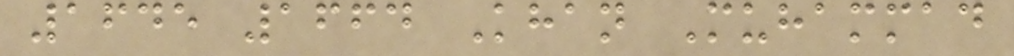1645 1664 Khan Muhammad
